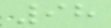98
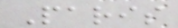Paris
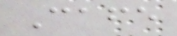Cafe
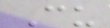Cu
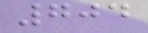704
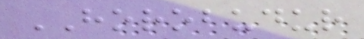HOROBUDUR
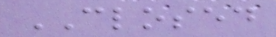CLOSED
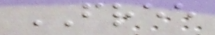FREE
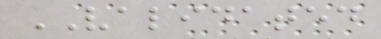VALIDATED
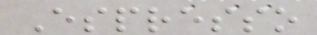Espresso
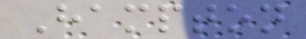Hampton
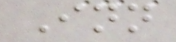Inn
